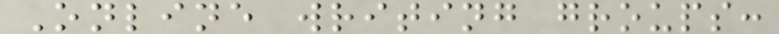Online writing groups:
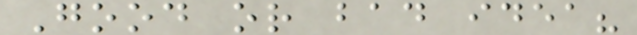Good or bad idea?
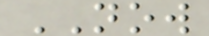NOW
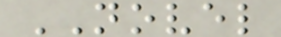NOVEL
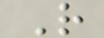R
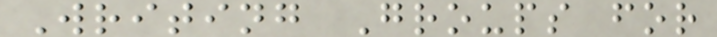Writing Groups for
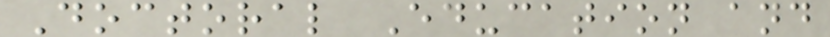Doctoral Education and
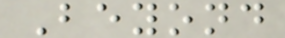Beyond
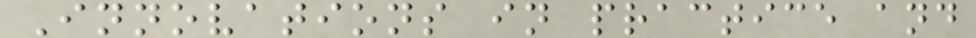Innovations in practice and
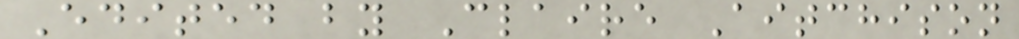Edited by Claire Aitchison
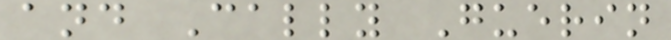and Cally Guerin
